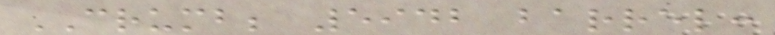CRUMB; 5942 barrel:
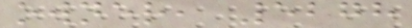owner, 5278
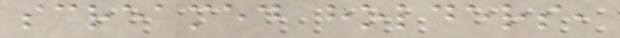screamed holders,
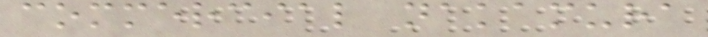commercial nakamura
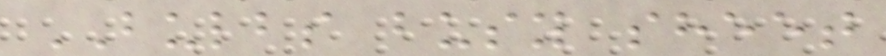BULBS busy sheet
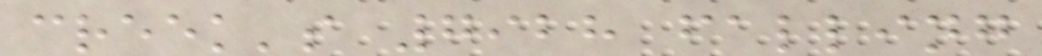creek's 7928 falling
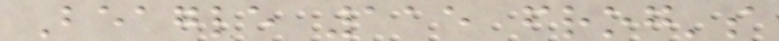Beagle 115 frog's
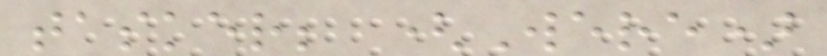tasker; (Were)
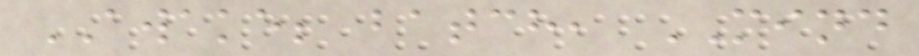AWAKE; batch, MIND
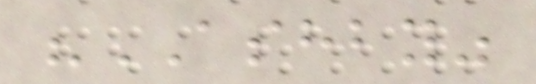"ASHBY"
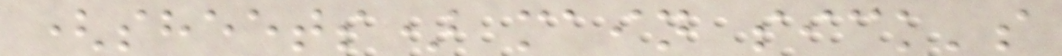(sheets) main sick's
